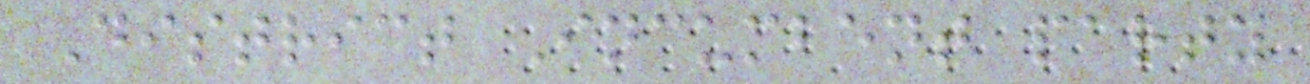District Incumbent party
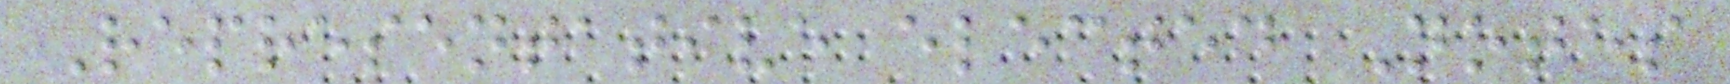Representative elected Notes
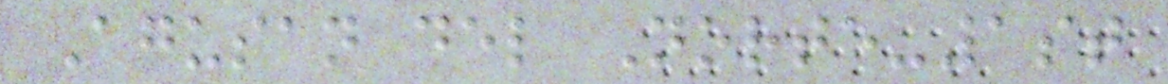Agusan del Norte-1st
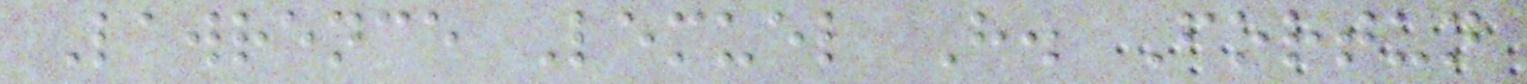Lawrence Lemuel H. Fortun
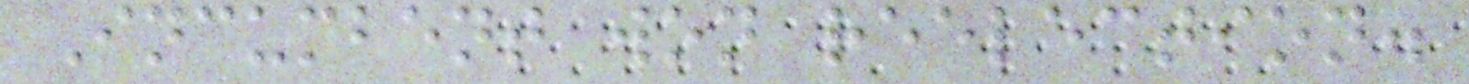Incumbent won reelection.
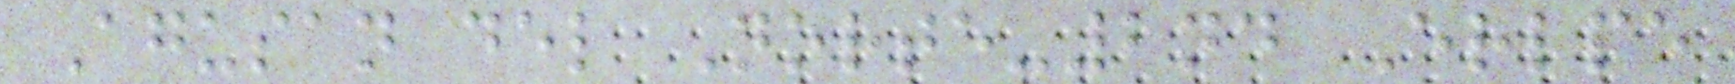Agusan del Norte-2nd Erlpe
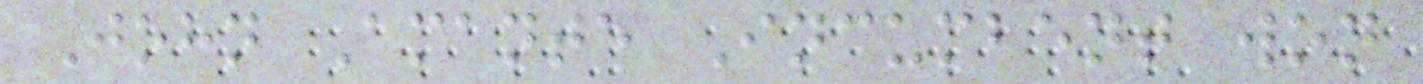John Amante Incumbent won
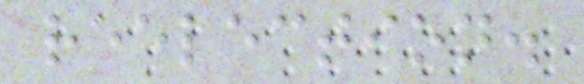reelection.
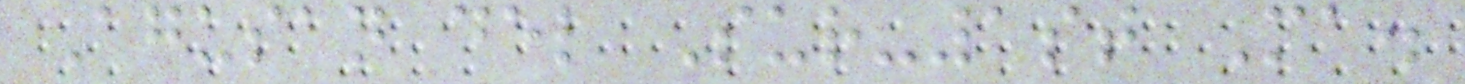Agusan del Sur-1st Ma.
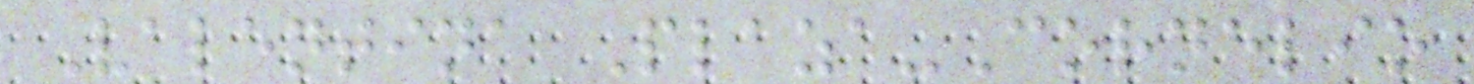Valentina Plaza-Cornelio
